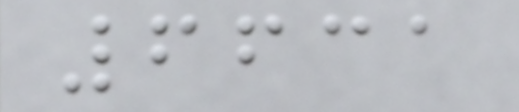6631
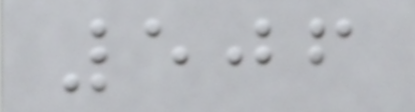506
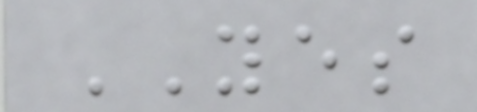YES
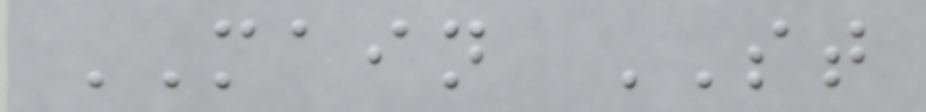MAIN ST
